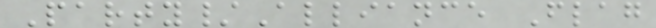Party/Alliance Flag
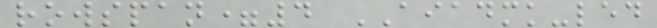rowspan=4 AIADMK-led
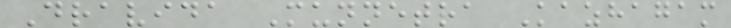Dravida Munnetra Kazhagam
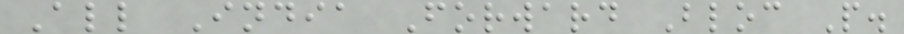All India Forward Bloc P.
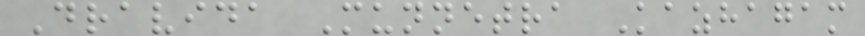Dravida Munnetra Kazhagam
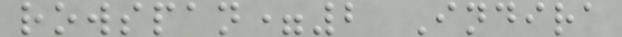rowspan=2 Indira
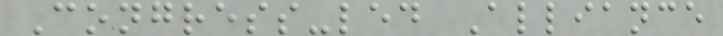Congress-led Alliance
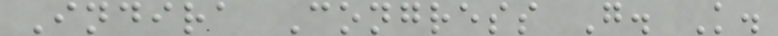Indira Congress G. K.
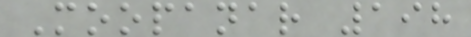Moopanar 198
